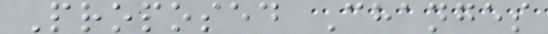Proposed Changes
